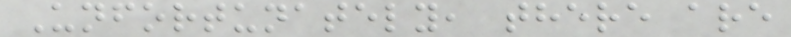Unfortunately, there are
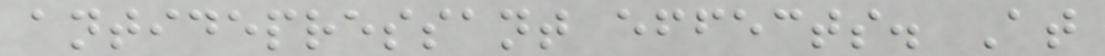antidepressant effects. At
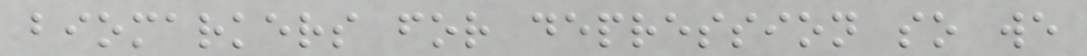biomarkers for depression so we
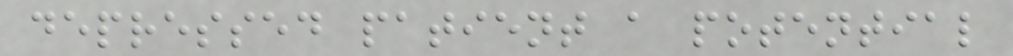depressed patient a potential
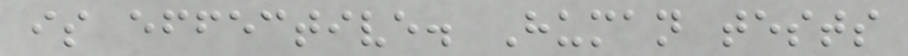is effective. Human tests
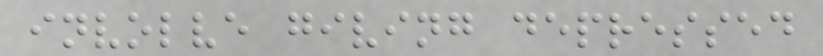involve giving depressed
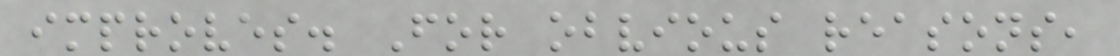improves. For obvious reasons,
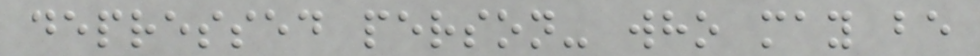depressed person- who may be
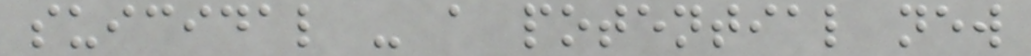suicidal - a potential new
